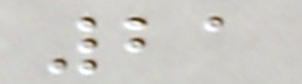21
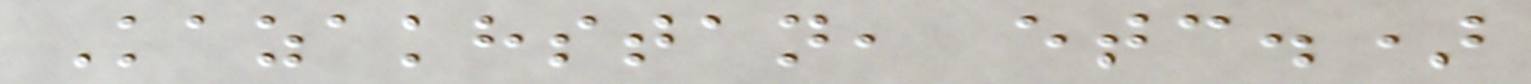Kazakhstan, etc.)
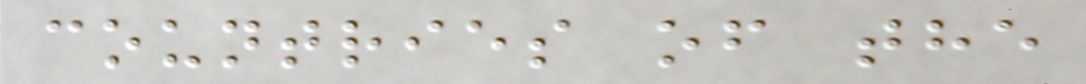countries of the
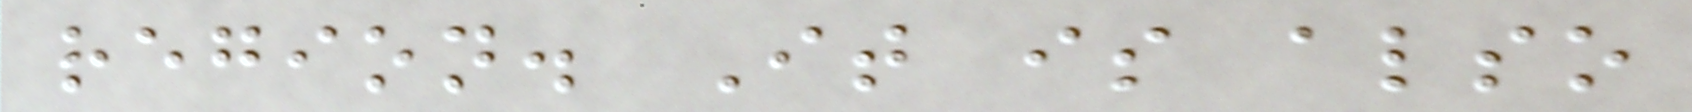region. It is also
